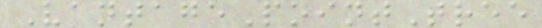VantagePointTree
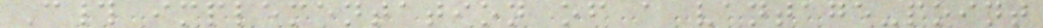C# implementation of a vantage-point
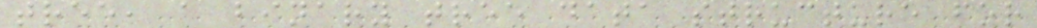tree, a binary tree data structure for
